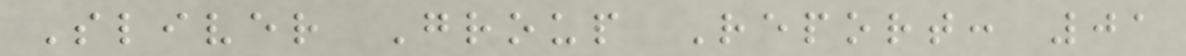Sliver Group Report: 01
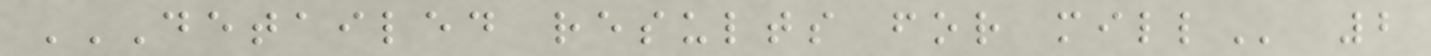DETAILED RESULTS FOR MILL 2
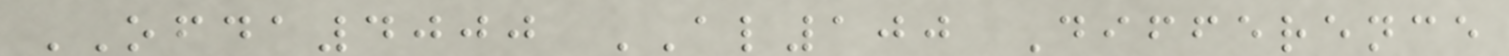OFDA4000 AL100 Difference
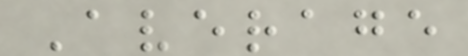Average
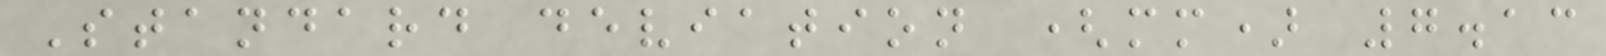Standard deviation (mm) 7.13
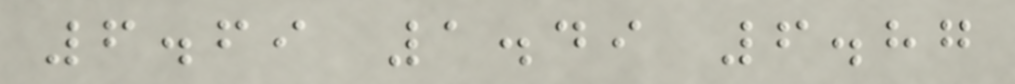6.69 1.49 6.87
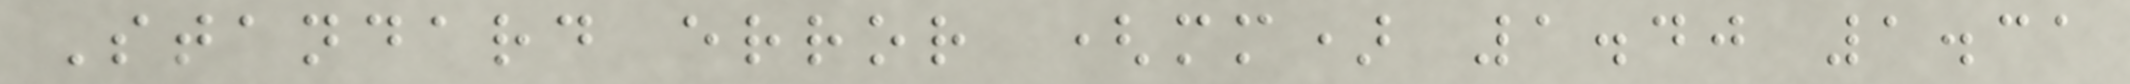Standard error (mm) 1.40 1.31
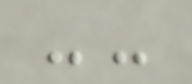--
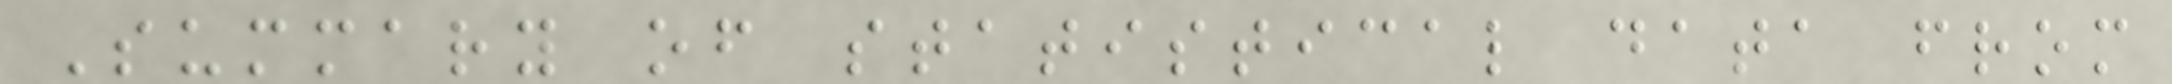Summary of statistical data from
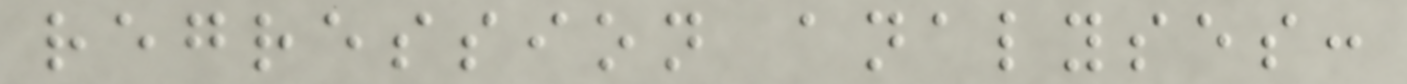regression analyses:
